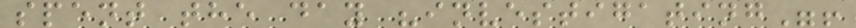spent the day "investigating"!
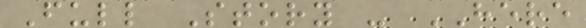Full Story - HERE
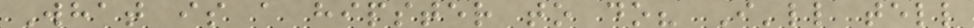What is a hipster to do? I'll tell
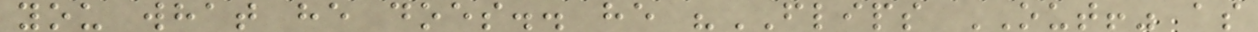you what he does.. he "FLIPS OUT!" as
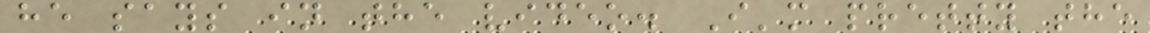he says in the video. I'm pretty the
